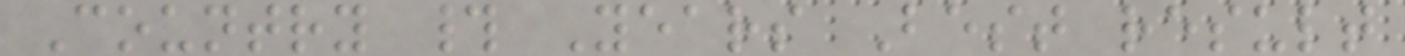Country # Years Best result
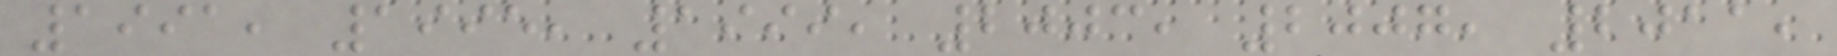1991, 1995, 1999, 2003, 2007, 2011,
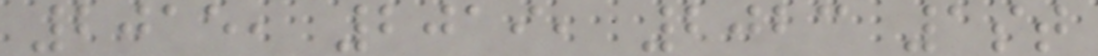2015, 2019, 2023 1st
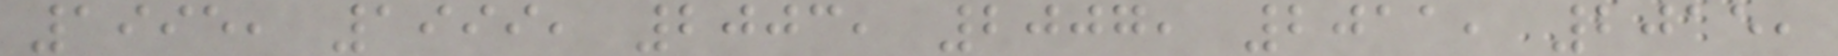1995, 1999, 2003, 2007, 2011, 2015,
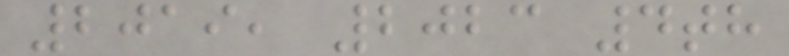2019, 2023 4th
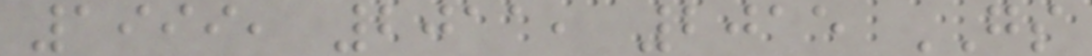1999, 2011, 2015 GS
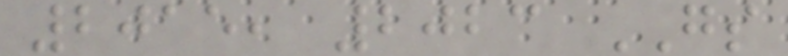2015, 2023 GS
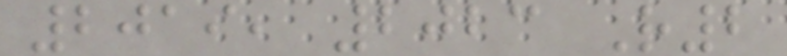2019, 2023 R2
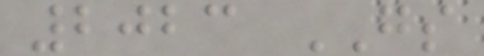2023 GS
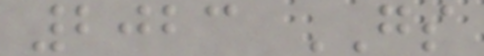2023 GS
